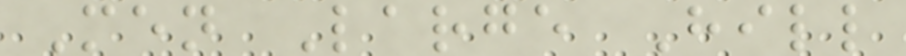Men Large Hill
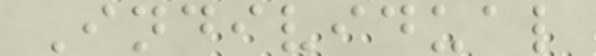Individual
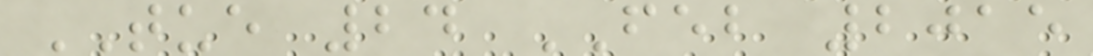TUE 24 FEB 2015
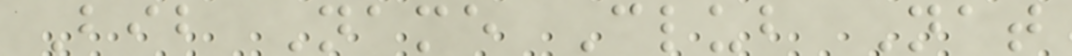Bib Name Club Nat
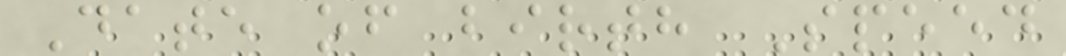Date of birth Speed
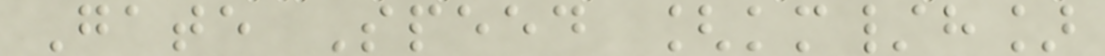Gate Speed [km/h]
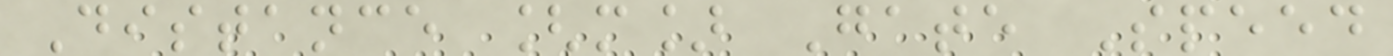Distance [m] Gate Speed
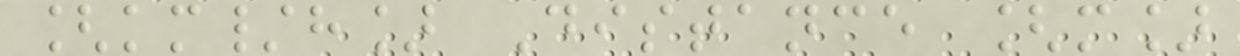[km/h] Distance [m]
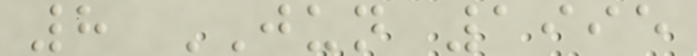8 JUN 1995
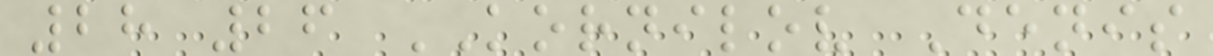28 26 KORNILOV Denis
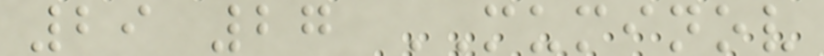29 27 MUMINOV
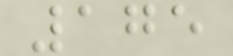175
